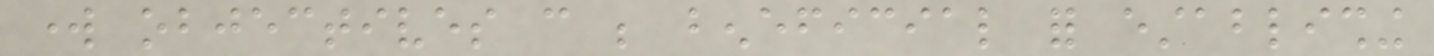work objectives can be beneficial for establishing
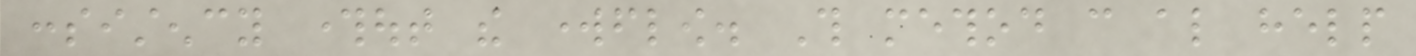consistency throughout the workflow. This method can also help
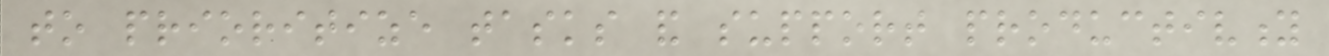to prioritize tasks and support productivity
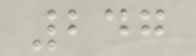247
